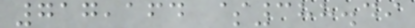717,164 $388.49
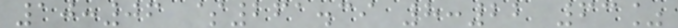10:06 $261.39 8:22 63%
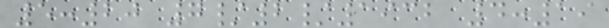5:20 7/2/1932 4:19
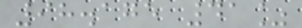98.175 41%
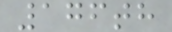176th
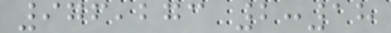976,273 2:18
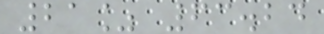21% 63.24
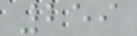259
